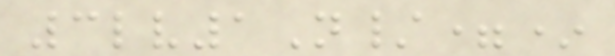3lv1N/=*
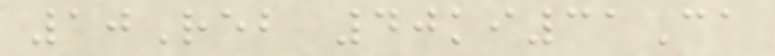10Reb 40ki31Ca
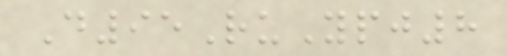D95RuYpj8
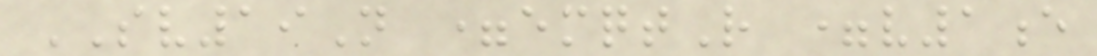SV19N =emqtR =v1e
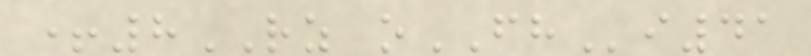+8RZ oFHi41
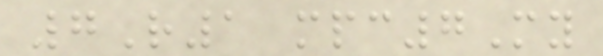7R1 mpc7My
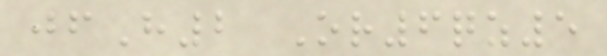jfH2 Or6qz5
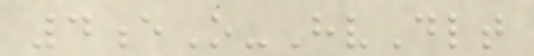4eO-HvDlt
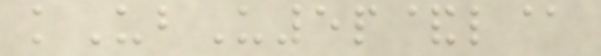kUbU5p&l@
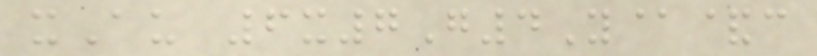xAu 6x7G4Y@&c
